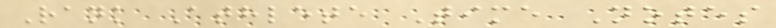Rank Athlete Time Notes
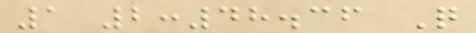1 2:48.36 Q
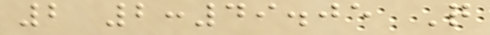2 2:49.05 Q
